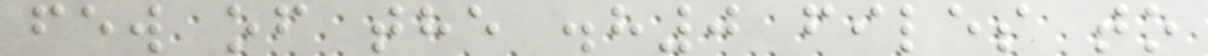few of the .h0 files to
